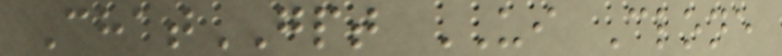ChatGPT UI Clone
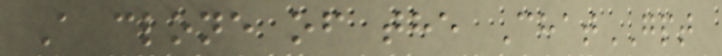A clone of the ChatGPT
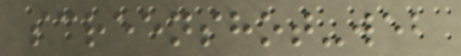screenshot-web
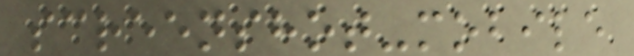screenshot-mobile
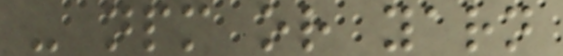- npm or yarn
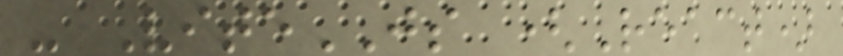- ViteJS (React)
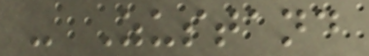- Zustand
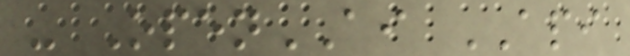- OpenAI API
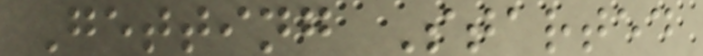Getting Started
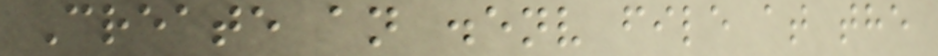Create an .env file at the
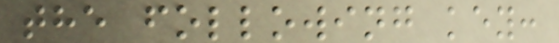the following key:
